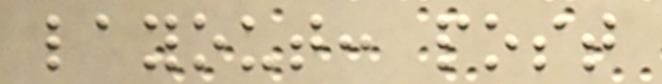layout: post
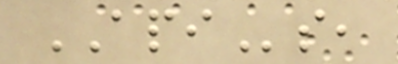APIs,
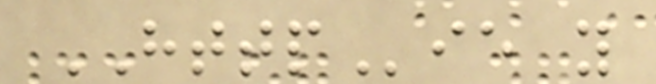HTTPie y
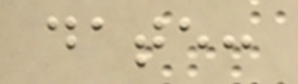date:
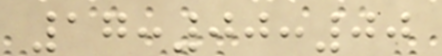17:00:00
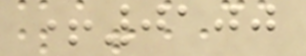+0100
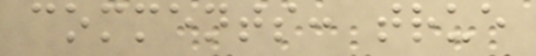comments: true
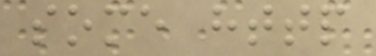some http
